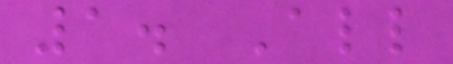1. All
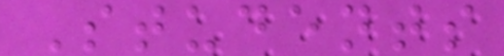Students
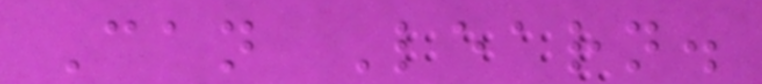Can Learn.
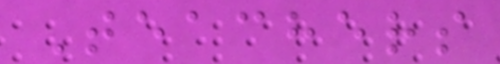Teachers
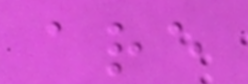are
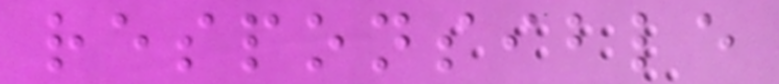responsible
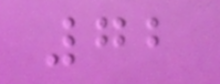72
